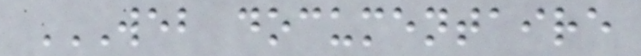WEB DOCUMENTAIRE
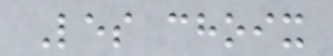Les choix
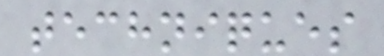techniques
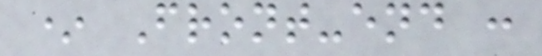* Front-end :
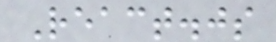React.js
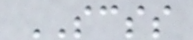SCSS
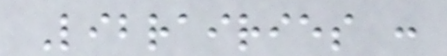Librairies :
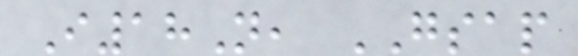I18N, GSAP
